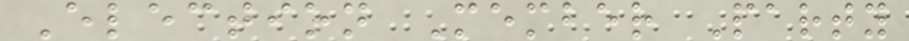Election Member Party
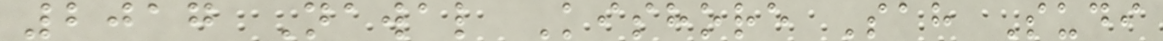2017 Nawal Kishore Sah Sudi
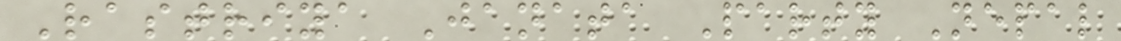Rastriya Janata Party Nepal
